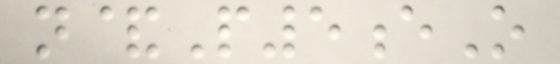n&P5eO
